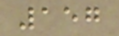157
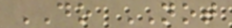DO NOT
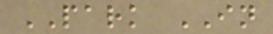PARK IN
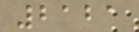2121
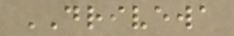DRIVEWA
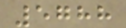5788
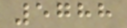5788
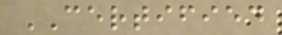CERTIFIED
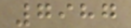7987
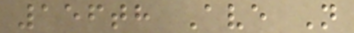156th Ave N
